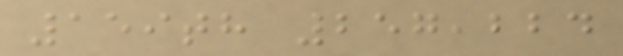159th 257,224
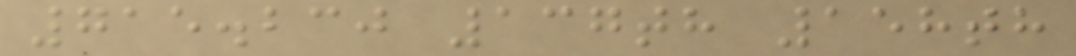715.230 137th 158th
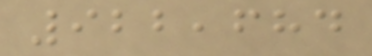922,684
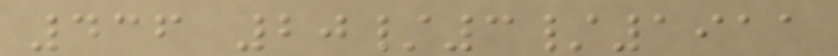436 20/3/1911
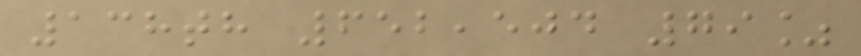138th 652,504 79%
